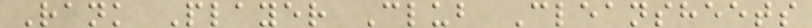Rank Player Club Cleansheets
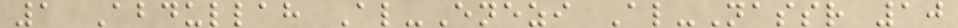1 Abdullah Al-Enezi Al-Nassr 10
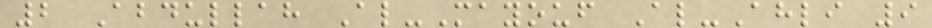2 Abdullah Al-Mayouf Al-Ahli 9
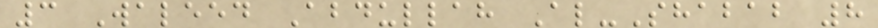3 Waleed Abdullah Al-Shabab 8
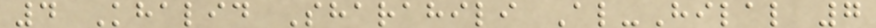4 Khalid Sharahili Al-Hilal 7
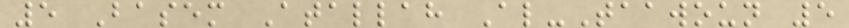5 Basem Atallah Al-Taawoun 5
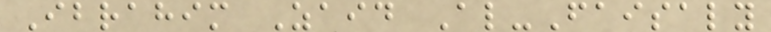Ibrahim Zaid Al-Faisaly
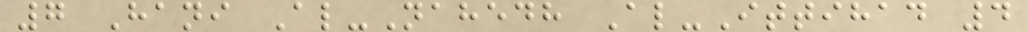7 Hani Al-Nahedh Al-Ittihad 4
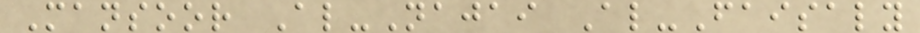Mansoor Al-Najai Al-Faisaly
